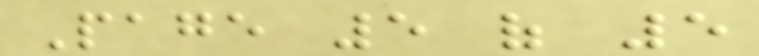Page 5 of 5
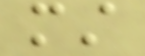must
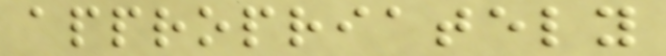appropriately
